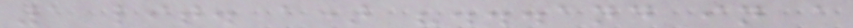1 lit. a) "...and in a
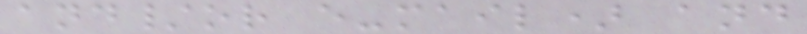and/or e-mail) and
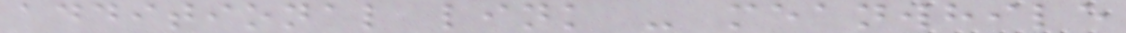additional link - meanwhile
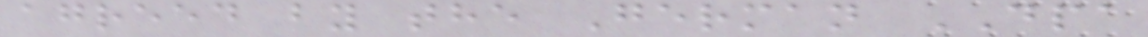agreed by the German DPA
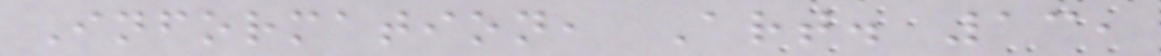Information, Art. 13,
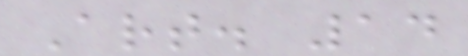Art. 14
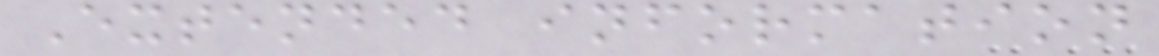Extended information
